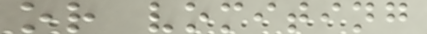or vomiting
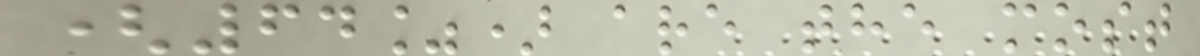(64%) are the most
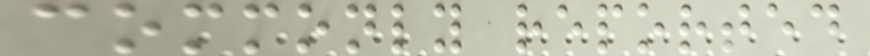commonly reported
